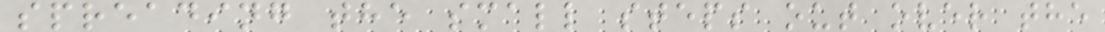spreading the small steps out over the
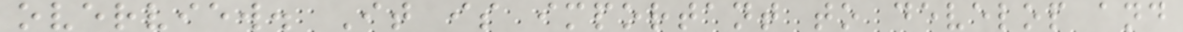overview. It is important to develop and
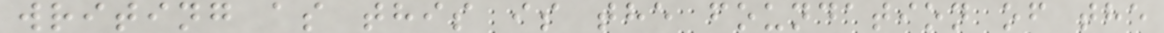writing as this is the foundation of the
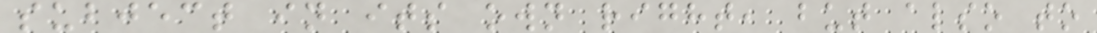subject in its own right, but also to
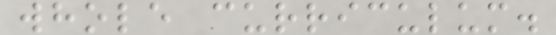whole curriculum.
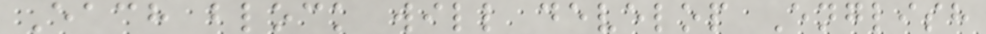Each block will develop English
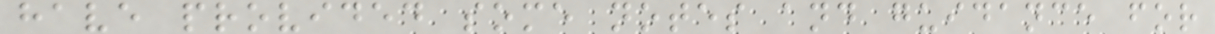have provided some notes and guidance for
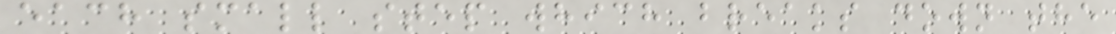each small step which breaks down the
